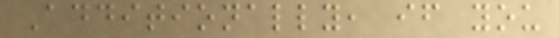Additionally, if you
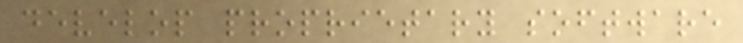develop proprietary software
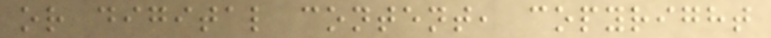or digital content, copyright
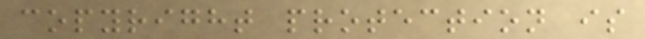copyright protection is
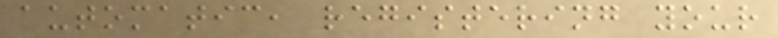automatic, registering your
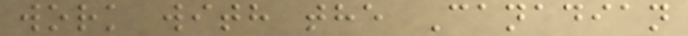work with the Canadian
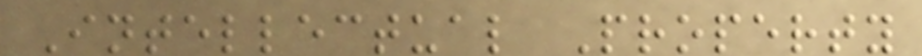Intellectual Property
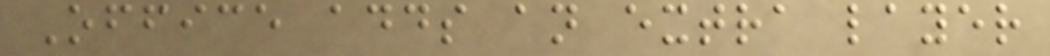Office adds an extra layer
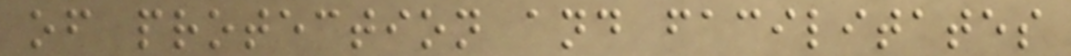of protection and facilitates
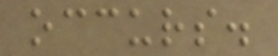occurs.
